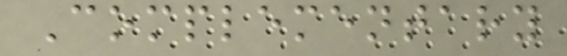Complementary
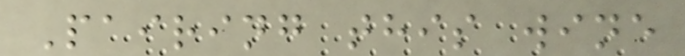Pairing this wine
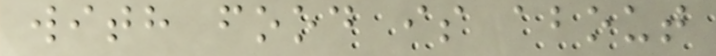with food is about
